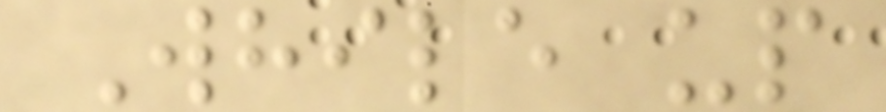While up
